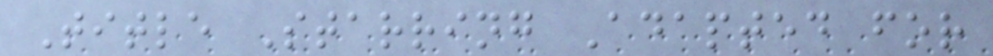Title Starring Adapted for
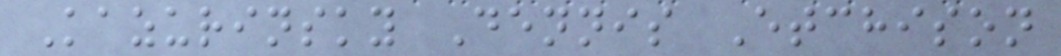Kazurinsky Dennis Etchison
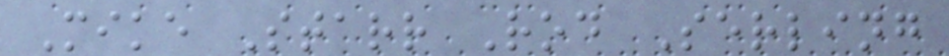Mike Starr Rod Serling
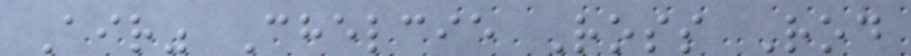Air" Chelcie Ross Rod
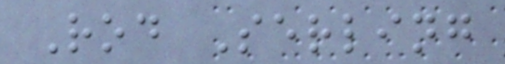Rod Serling
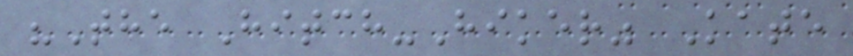"The Hitch-Hiker" Kate
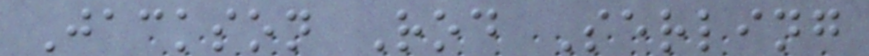Jackson Rod Serling
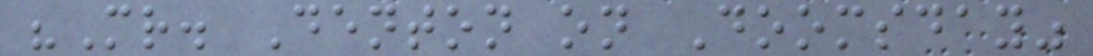"Mr. Denton on Doomsday"
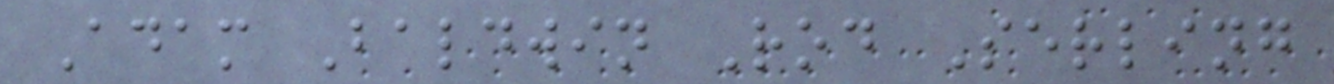Adam Baldwin Rod Serling
